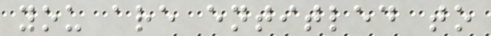you are entitled to
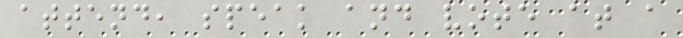attend, speak and vote at a
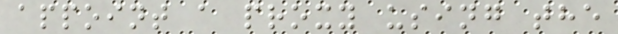appoint a proxy using the
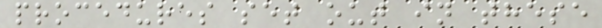procedures set out in these
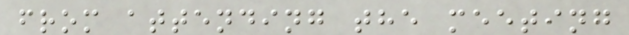from attending the meeting
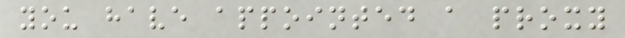you have appointed a proxy
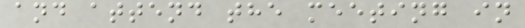and attend the meeting in
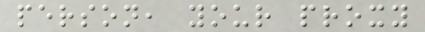person, your proxy
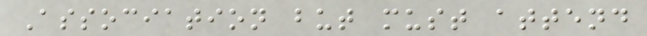Association but must attend
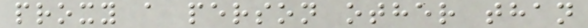proxy a person other than
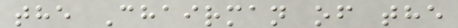the Chairman of the
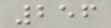256
